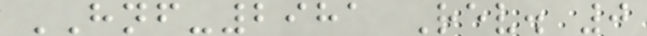HNF-2981 Rev. 0
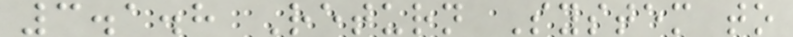3.1.8 Return System to
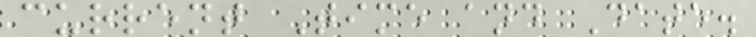current Time and Date.
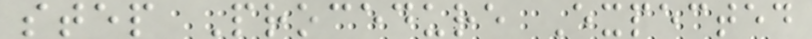step Procedure Expected
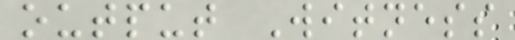output Witness
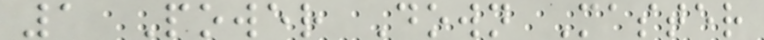1 Power Down Master
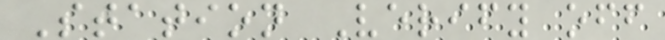Station Verify off
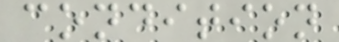condition
